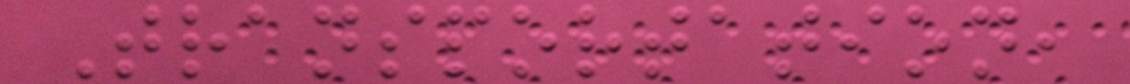Transportation,
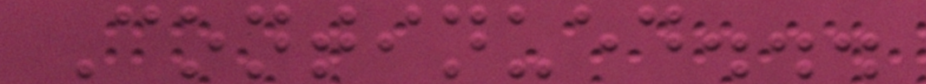Continued...
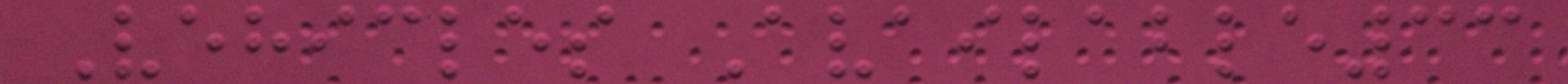Vehicles Available33
